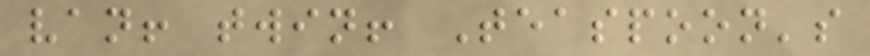van! twin! Teaspoon's
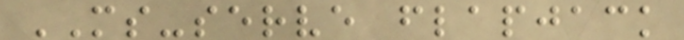MS-serve flapjack
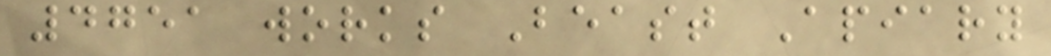4751 works Beast Apiary
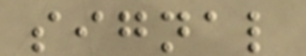signal
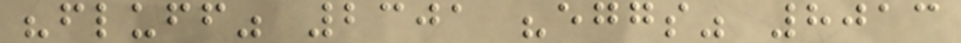"fluff" 2301 "eggs" 8013
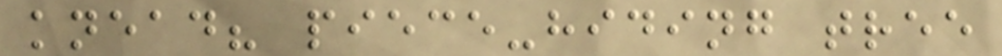knead? piece-hiding tree
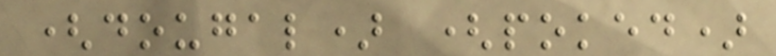(dougal) (poked)
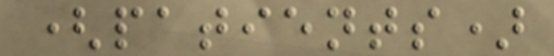(patients)
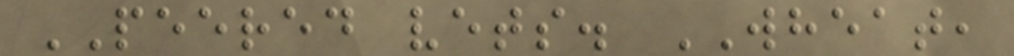PEERED vets. WHEAT,
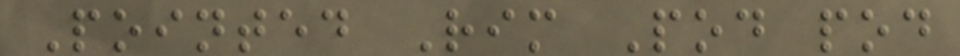Pointed Rim Pod pod
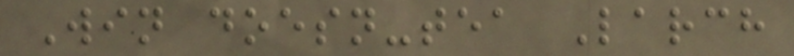Win doesn-tea Larch
